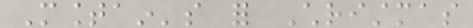Mountain's for Christmas
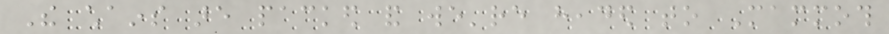The chains are packed and we're headed to Mammoth
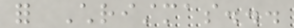for Christmas...
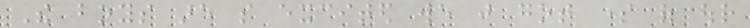The boys are so excited we just got some of our
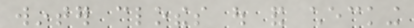winter clothes out and checking
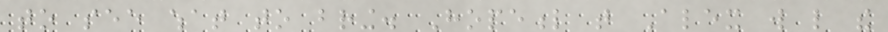to see what to bring. Hopeful that Alex will like the
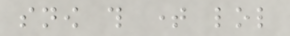snow this time lol
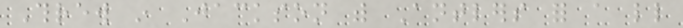Threw in Jackson with Antlers for a little
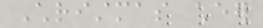Christmas cheer
